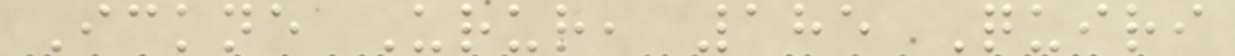Ickne Urur, 185 Quiri
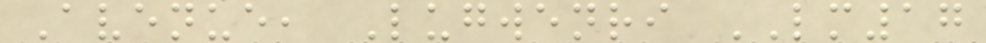Avenue, Lugwenri LM17
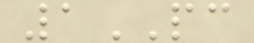1PC
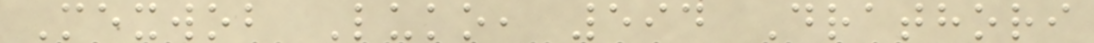Mexwob Luko, 594 Drathori
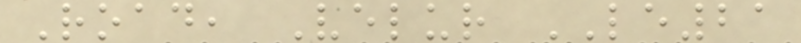Road, Velur LE21
